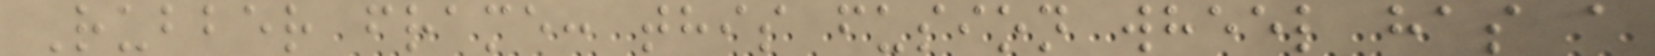Rubber frame: this fusion wheel has a
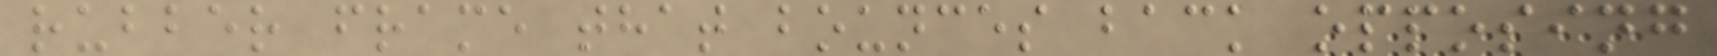rubber frame that bounces back opposing
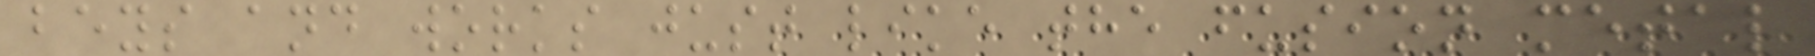beys and works just like the fusion metal
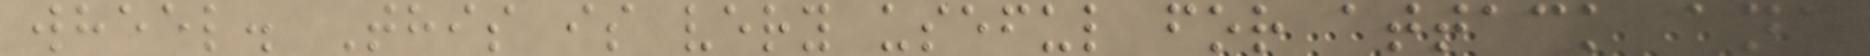wheel. This is very useful for attack and
